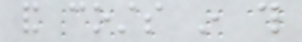and costs in this
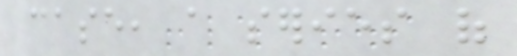case, a series of
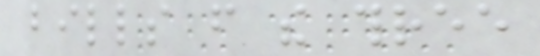bills from the three
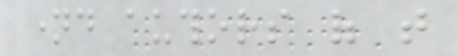named authors of that
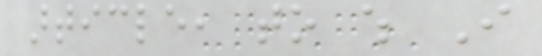article, to which I
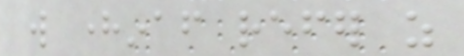will hereinafter refer as
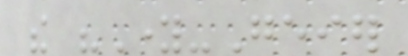the "Young-Geier
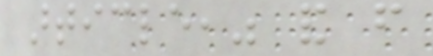article," and from
